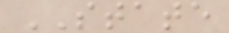STATE
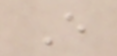E
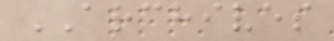ARCHIVES
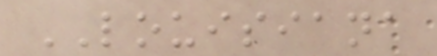LOUISIANA
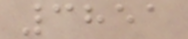3851
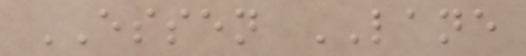ESSEN LANE
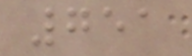751
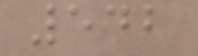542
